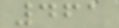461
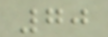70
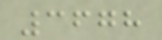3678
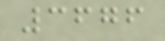3676
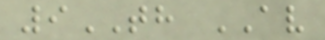9TH AV
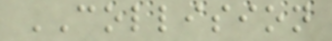COLLISION
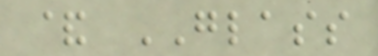& GLASS
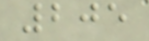205
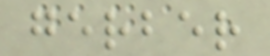gerber
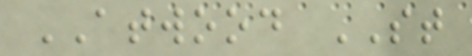ATWOOD ST
